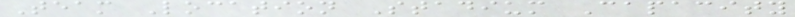Team Location Stadium Capacity
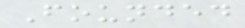Founded
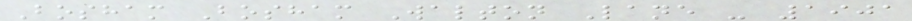Bosham Bosham Walton Lane - 1901
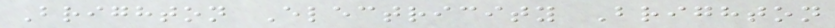Brighton Electricity Brighton
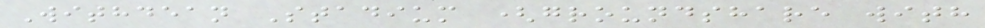Withdean Stadium (groundshare with
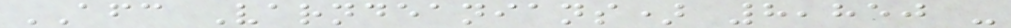AFC Varndeanians) 8,850 -
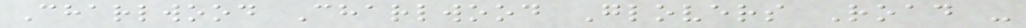Charlwood Charlwood Glovers Road -
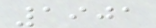1901
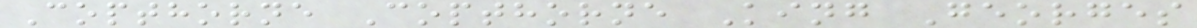Copthorne Copthorne King Georges
